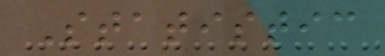Statistic
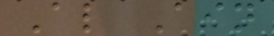Al Ain
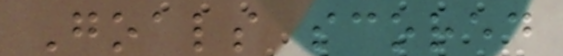Goals scored
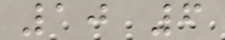10 6
